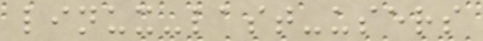linux-last-users
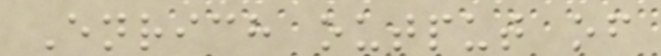Enrich output of
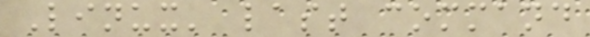Linux' last command
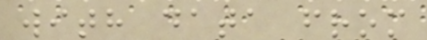with data from
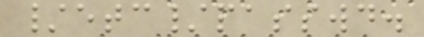/etc/passwd.
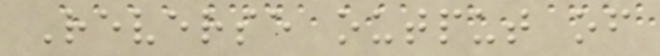Reverse output of
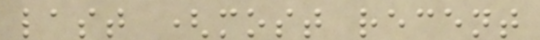last (most recent
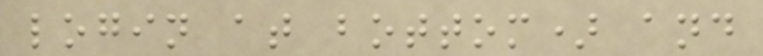login at bottom) and
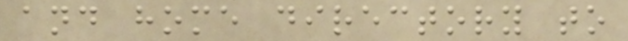and home directory to
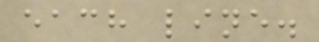each line.
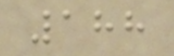188
